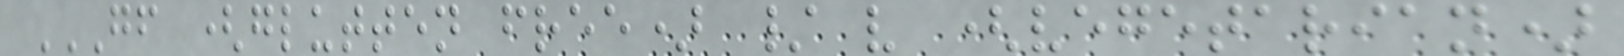GF (GLUTTEN FREE) / V (VEGETARIAN)
